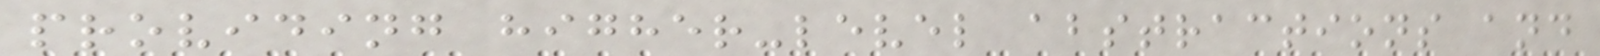providing higher-level abstractions and
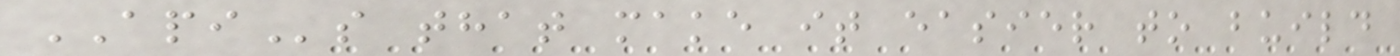APIs that make it easier to build
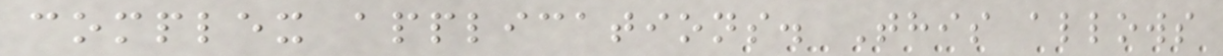complex applications. This allows
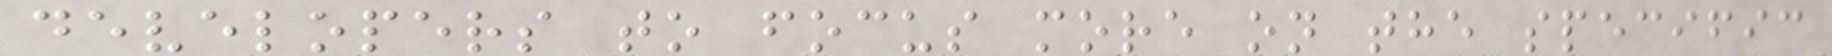developers to focus more on the specific
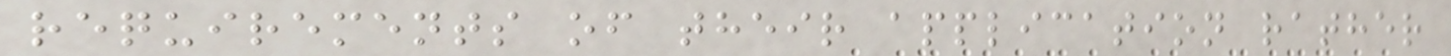requirements of their application rather
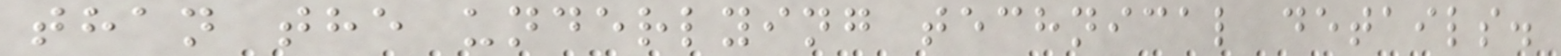than the underlying technical details.
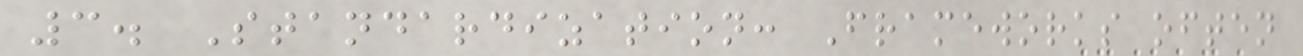3. Standardization: Frameworks often
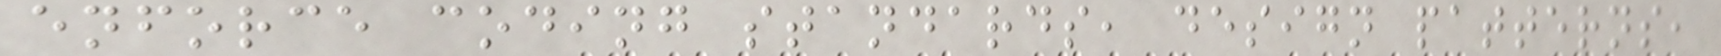enforce coding standards, design patterns,
